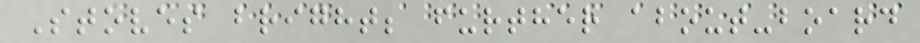Stoves bright; further about-board
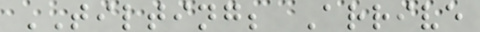TILTING; Arrive
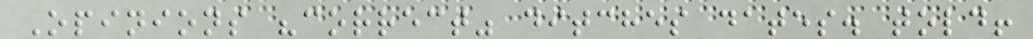Opinions "correct" ditches dates. told!
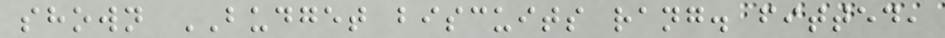shown BUDGET biscuits rang. fitted,
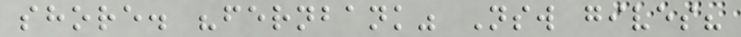shore. "fernbank" Nsw gives?
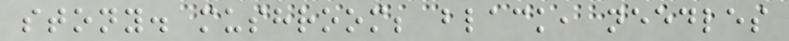stony. mushroom; black, needles
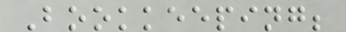Bookkeeping;
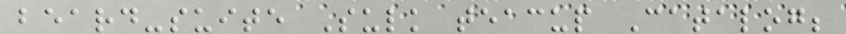beard-suite Sulk teacup Catalog;
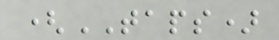(TAPS)
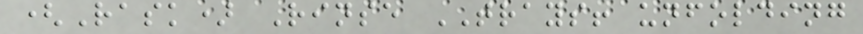(Rask) Rinse TRAYS! unfolding
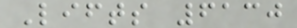Lifts 6130
